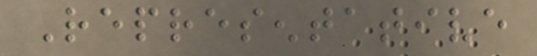Representative
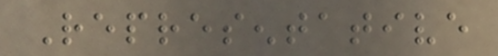Representative
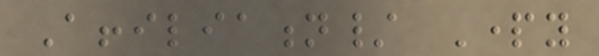Affiliation/ Party
